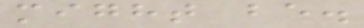might be.
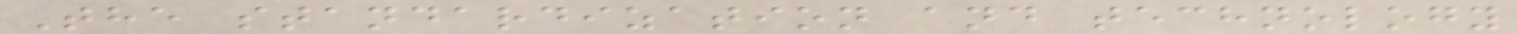The standardization and technology
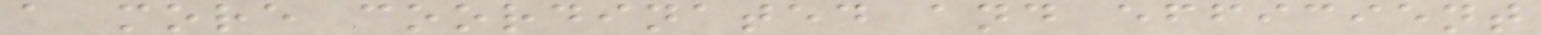a more coordinated and efficient
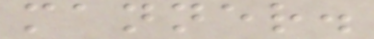manner.
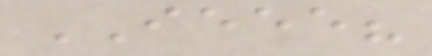IEEE?
